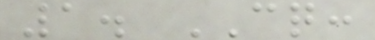1. CQ:
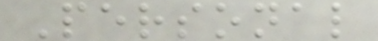Personal
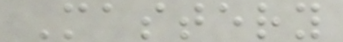Mastery
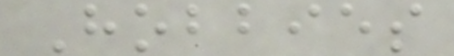Hobbies
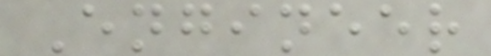Engineer
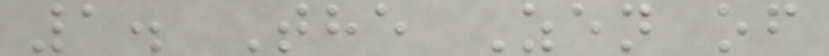1. The Zen of
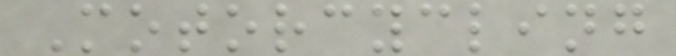Motorcycling
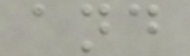and
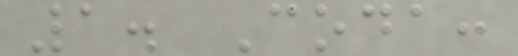1. Coda:
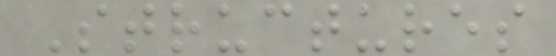Structures
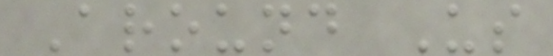Around Us
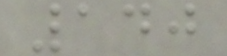140
